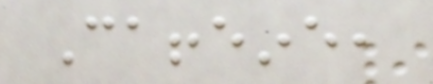Caffeine,
